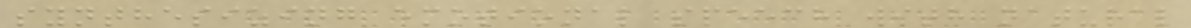synthesizing emotional speech with natural
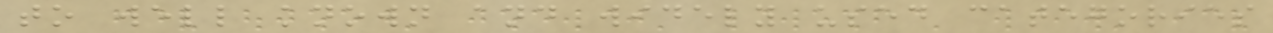to well known and widely used categories
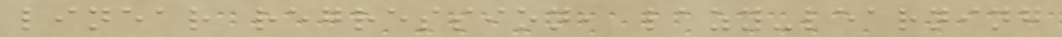linear regression, lazy-learning
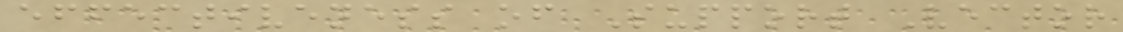effectiveness of Support Vector
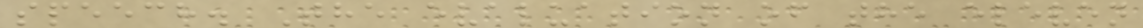speech. The evaluation of the eleven
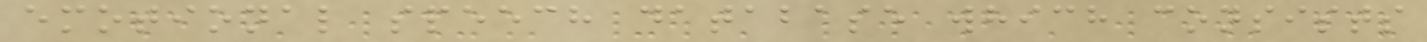emotional speech database which consists
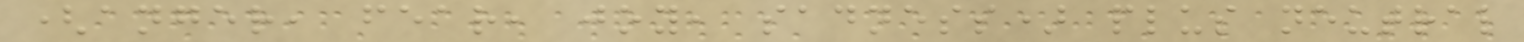(anger, fear, joy, sadness) plus neutral
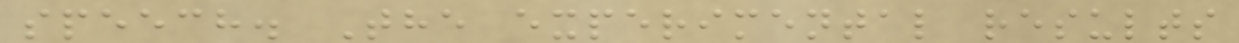speech. The experimental results
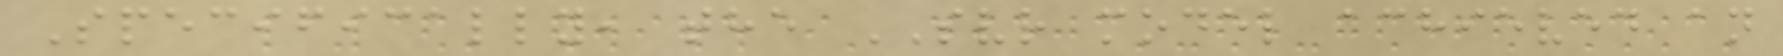Specifically, the SVR model achieved an
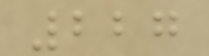227
